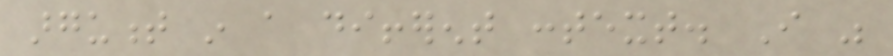argument in a different context. I was
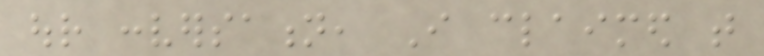our conversation, I claimed that
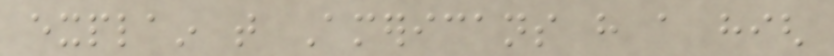explain that Americans have a high
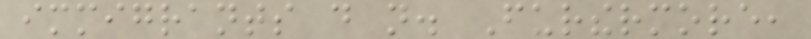immigrants do not. Furthermore,
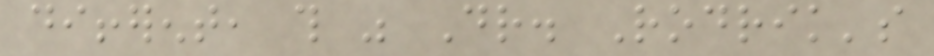different, this was Dr. Rodrik's
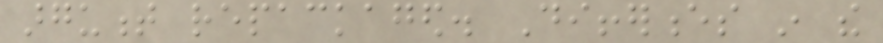argument repackaged. Differences in the
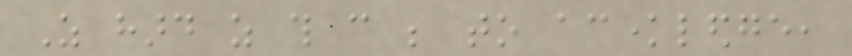As hard as this can be to acknowledge,
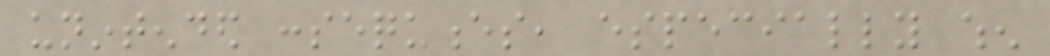unintended consequences, especially when
